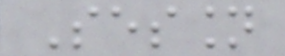Session
